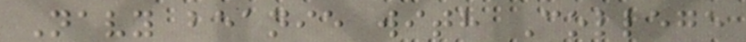Navy beanie with College
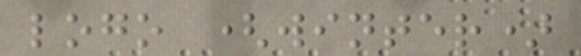logo (winter)
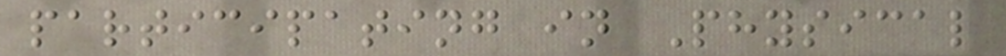participating in Physical
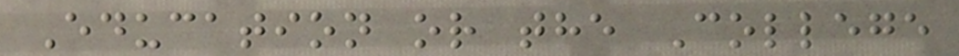Education or the College
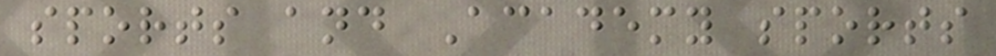sports and Academy sports
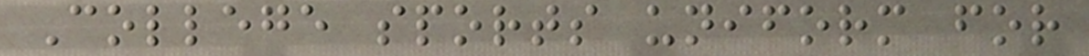College sports uniform for
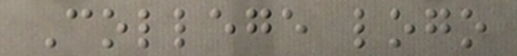College logo
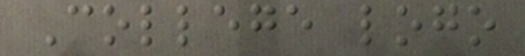College logo
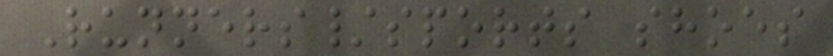Runners/sports shoes
